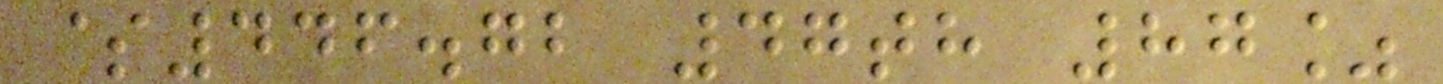$446.72 47th 87%
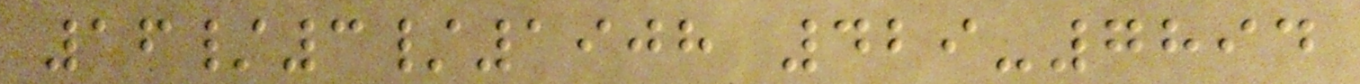16/3/1908 429-7894
